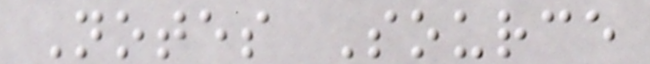Notes Source
